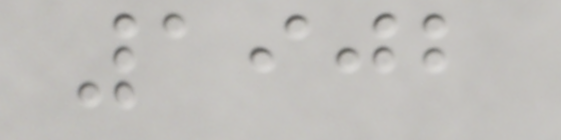1902
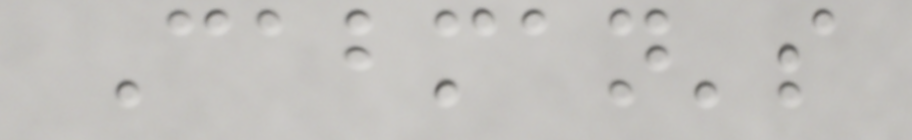Cabman's
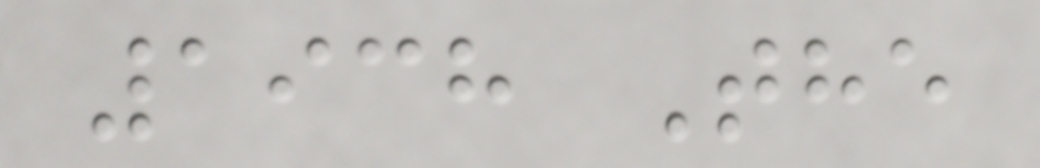1938 The
